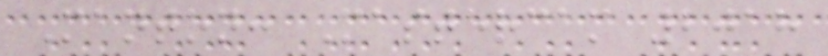Manton: Mastercam 2018
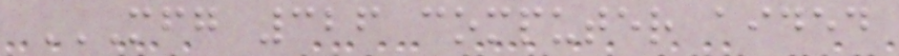MFG 326 COMPUTER AIDED
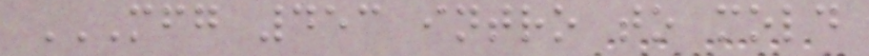MFG 453 INTRO TO MOLD
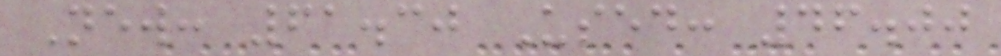New: 61.30 Used: 46.00
